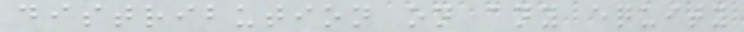distribution on any equity
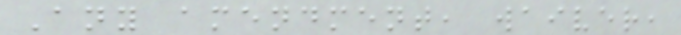Any amendment, waiver,
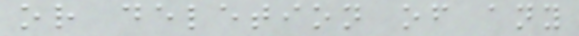or deletion of any
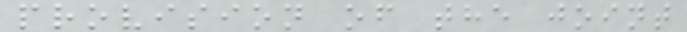provision of the joint
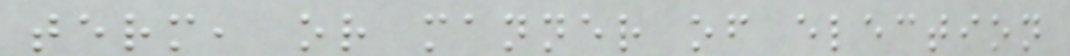term, or manner of election
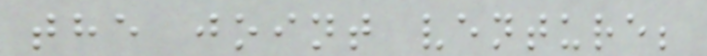the joint venture;
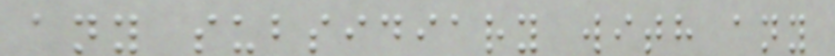any subsidiary with any
